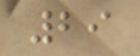29
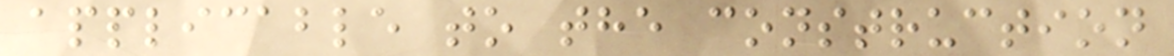applicable to the construction
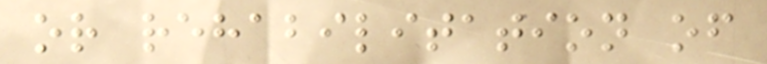or rehabilitation of
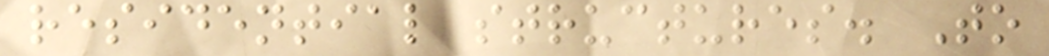residential structures. To
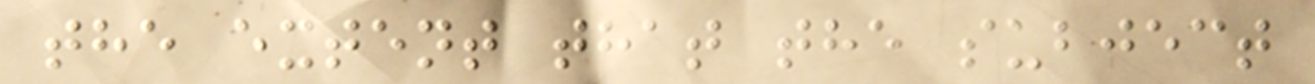the extent that the subject
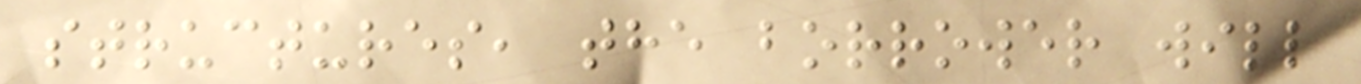structures, the borrower will
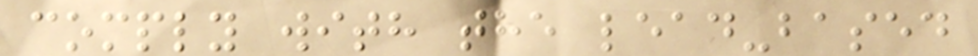comply with the lead-based
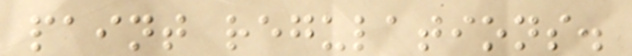paint regulations.
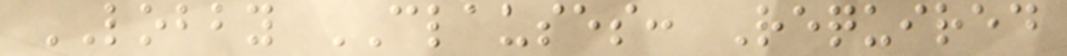LOBBY CLAUSES: Required
